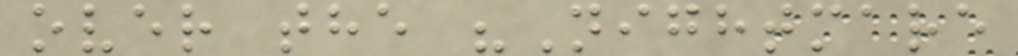over the "Nightmare
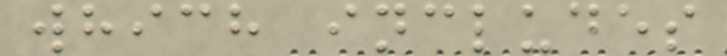which includes
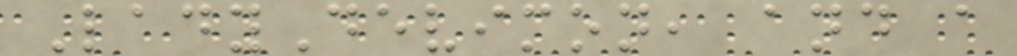LadyDevimon, and a
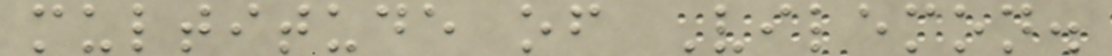multitude of Vilemon.
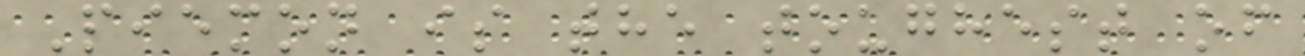Piemon is the toughest of
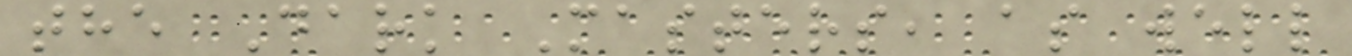the Dark Masters, as well
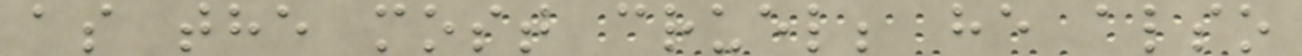as the most cruel; he also
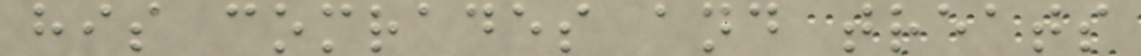his comrades and treats
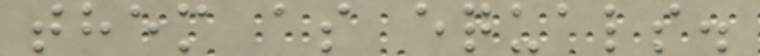them as equals.
